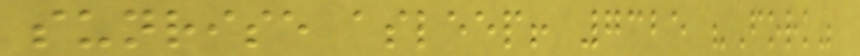sunrise asleep! 7325 "Fork"
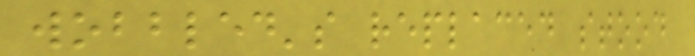wobbled's replaced stood
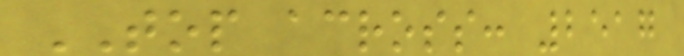TOP across: 2517
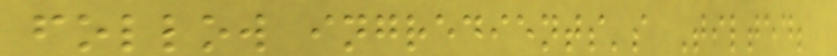follow ingredients's Tilted;
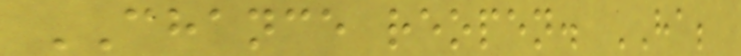CHANCE reopen. HA;
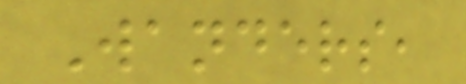Wanders,
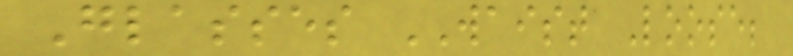Glasses WAIST Loose;
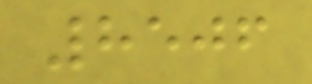8506
